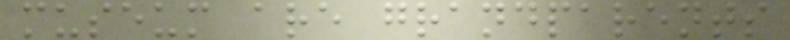museum are grandparents
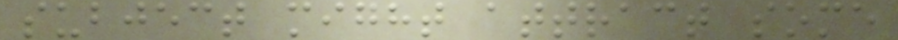subject might attract some
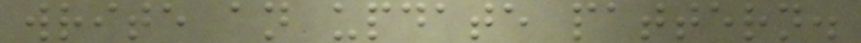write an update pattern.
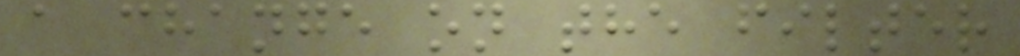a change on the filter
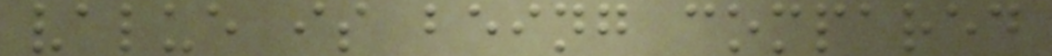value is being compared
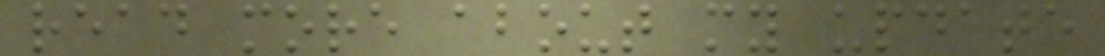read more about my update
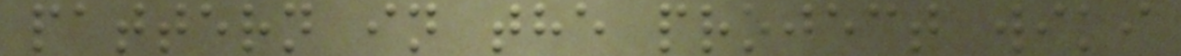pattern in the project wiki
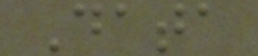Data
